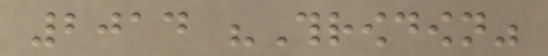2014 "Throwdown"
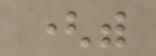(with
